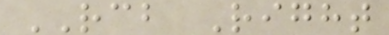RCB Right
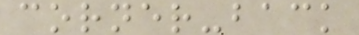corner-back
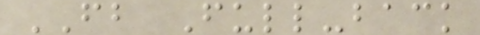FB Full-back
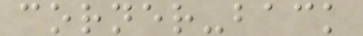corner-back
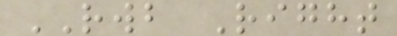RWB Right
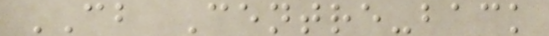CB Centre-back
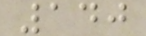140
